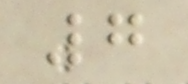7
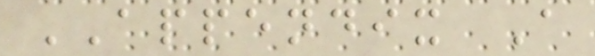APPENDIX A
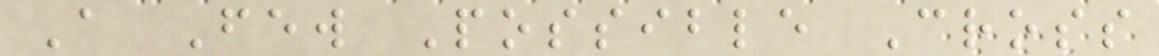A Few Possible Cross
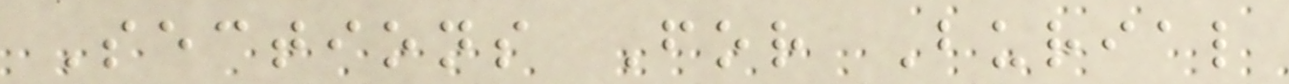Sections For Burial
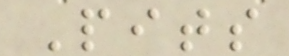Pits
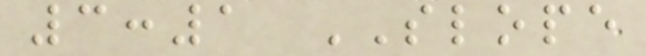3:1 SLOPE
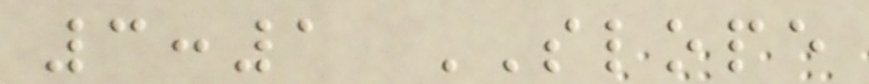3:1 SLOPE
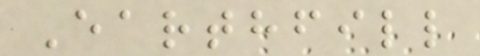Earthfill
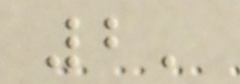2'
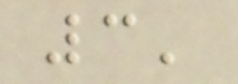3'
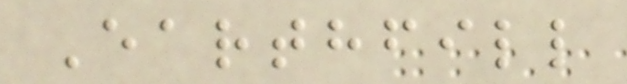Earthfill
